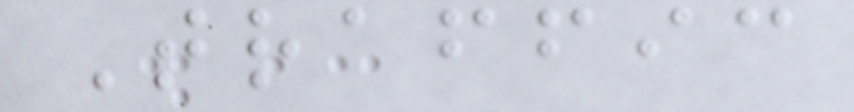Traffic
